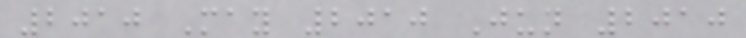2010 May 2010 Jun 2010
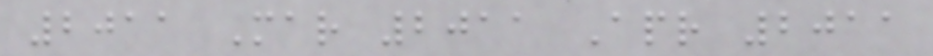2011 Mar 2011 Apr 2011
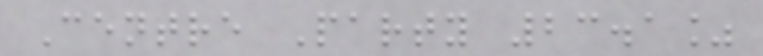Centre Party 23.1%
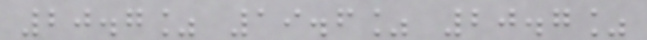20.7% 19.6% 20.7%
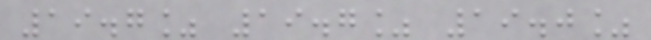19.7% 19.7% 19.0%
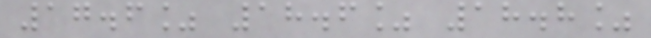17.6% 18.6% 18.8%
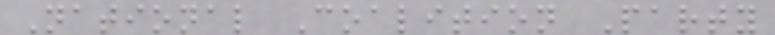National Coalition Party
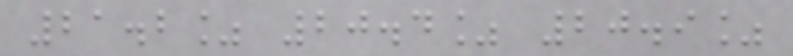21.2% 20.4% 20.9%
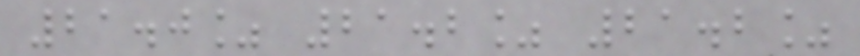21.0% 21.2% 21.2%
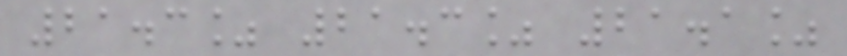21.3% 21.3% 21.1%
